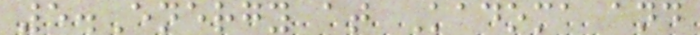5.Energy at Kadoma and
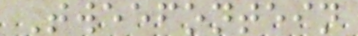Tweefontein
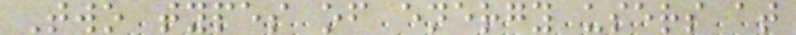Two types of energy users at
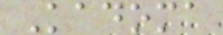Kadoma
